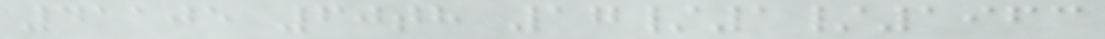41105 60th 17/1/1963
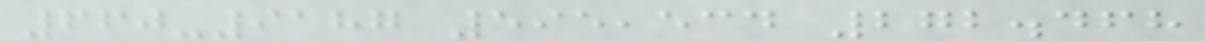660-9187 595,534 272.468
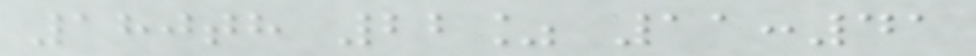180th 22% 11:41
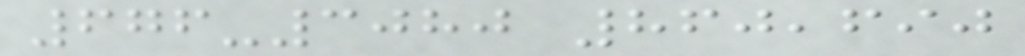676-3080 860,690
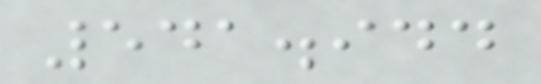541.944
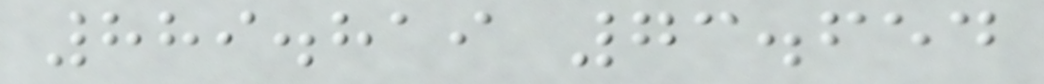889.819 73.654
